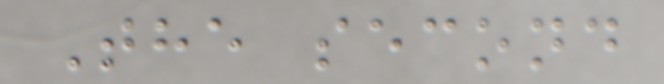The second
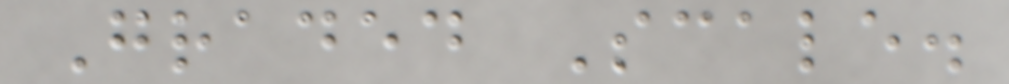Graded Scale.
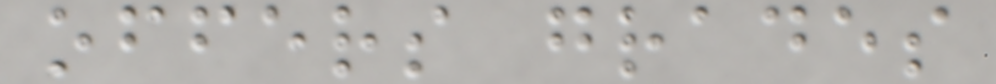offers grades
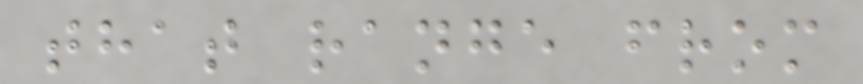that range from
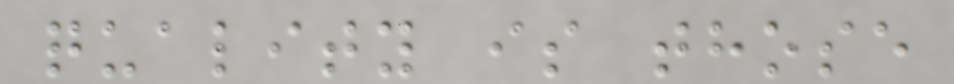quality is those
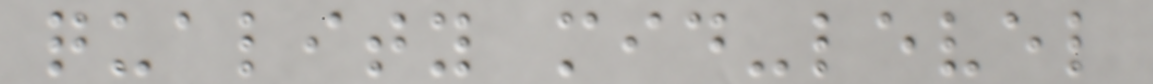quality mid-level
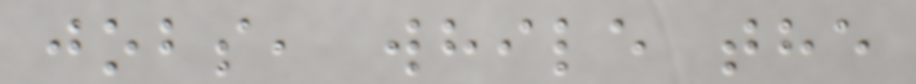jobs, while the
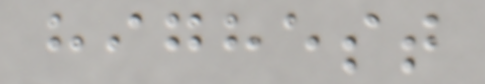highest
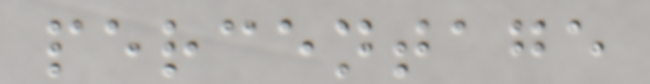percentage
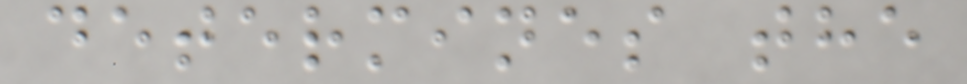determines the
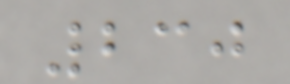230
